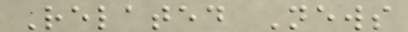Related News
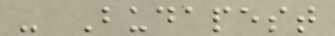- Budapest
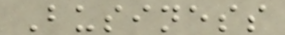Business
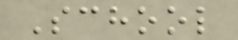School
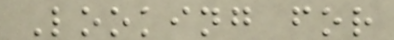Looking for
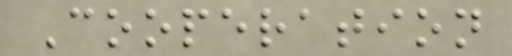Cooperation
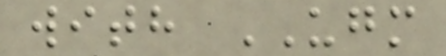with UGM
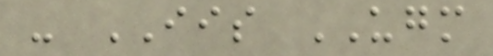- IIS UGM
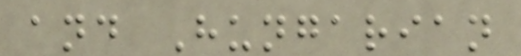and Hungarian
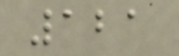121
